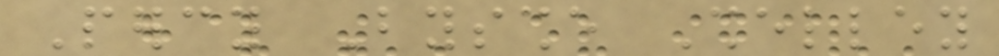Percy Bysshe Shelley
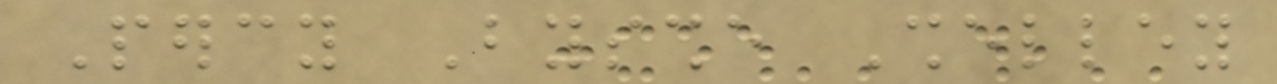Percy Bysshe Shelley
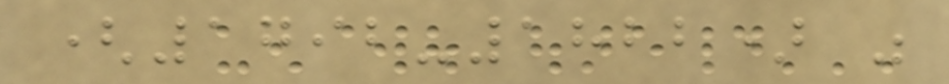(1792-1822) was
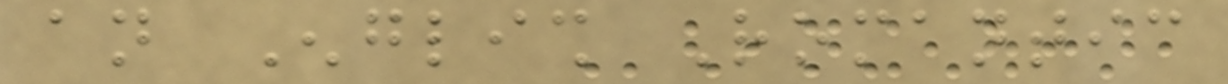an English Romantic
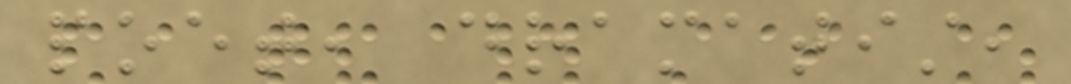poet, dramatist,
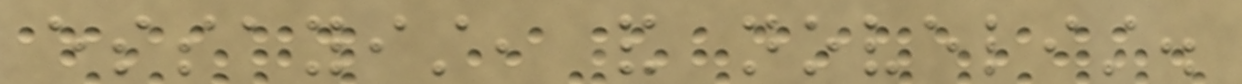essayist, and novelist.
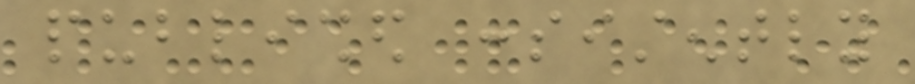published consistently
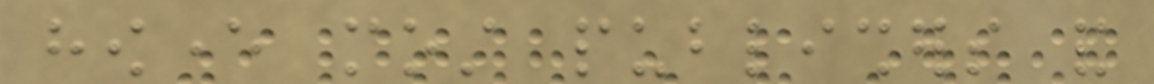however most publishers and
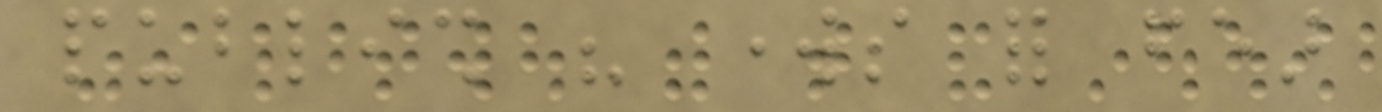publish his works for fear
